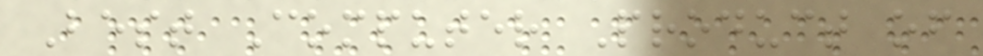Best Computer Product of
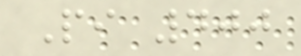Pi 400
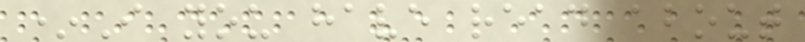*I you have read about
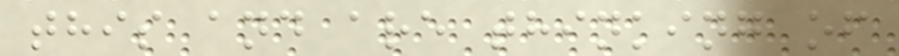this and are thinking of
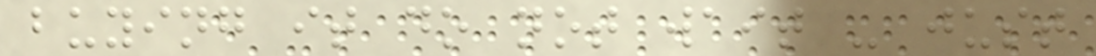buying it do not wait - just
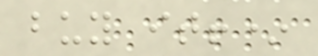buy it!*
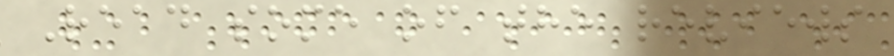Read some of the reviews
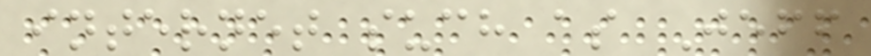internet such as Jeff
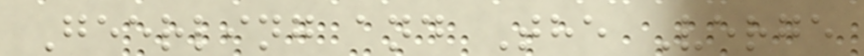Geerling and The Verge
